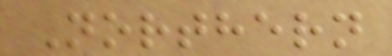Northern
